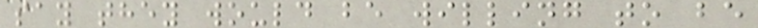say they would be willing to be
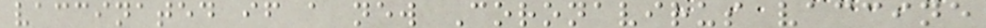vaccinated if a new Coronavirus vaccine
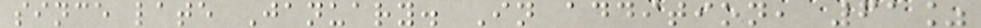since late January. In addition, 61%
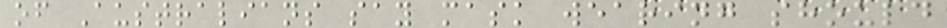of Australians say mask wearing should
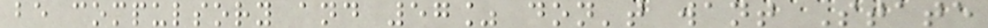be compulsory and 57% don't want State
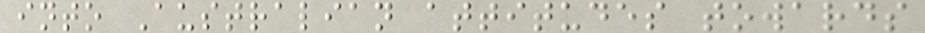into Australian attitudes towards
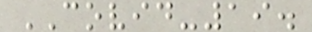COVID-19.
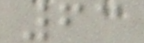63
